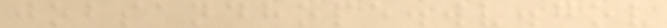jobsandhope.wv.gov
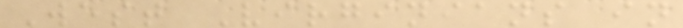West Virginians in
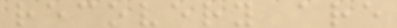recovery are
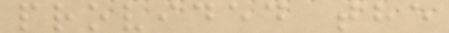provided the
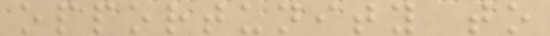opportunity to
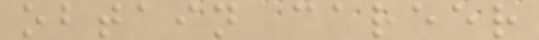obtain career
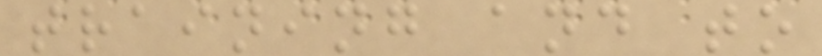training and to
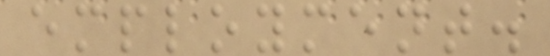employment.
